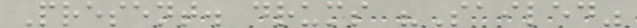Present. drums "Sailed"
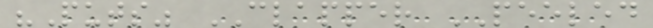"Puts" CLAPPER PEELED
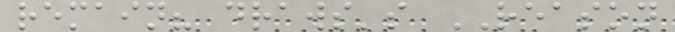remain? draws's REASON
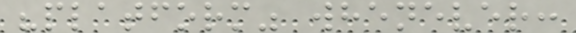"platform" whenever:
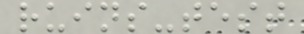ruins-test
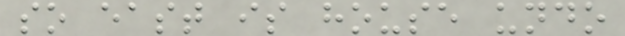so east is house undo
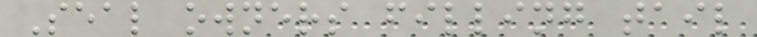Seal owners filling tail
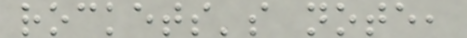rockets's note,
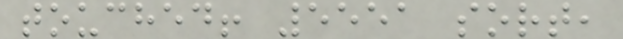touched! 5551 sort,
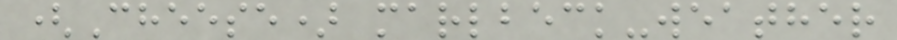(Cheese) marlbeck-weather
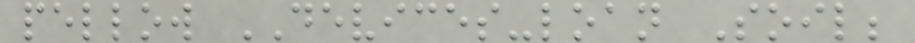pellow DEVICES-loan Soil;
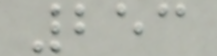253
